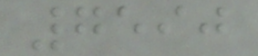7590
